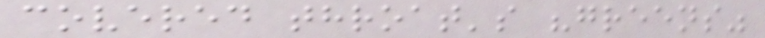covered throat's "greens"
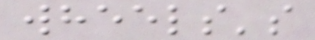wheels's
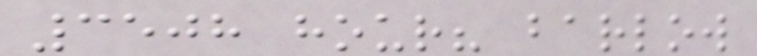3508 hour? barlow
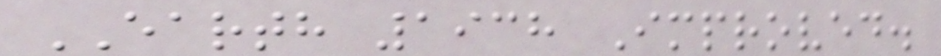EARTH 1938 Improved.
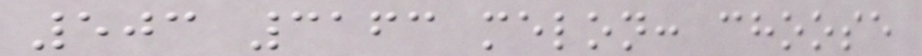503 3163 melon: choose
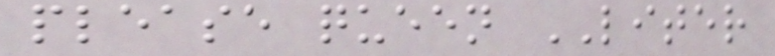please queen LITER
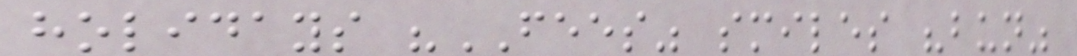holidays "FEES" smiles "bun"
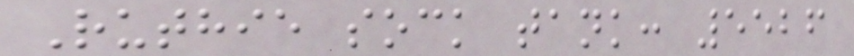Ruthie sock tank: 5526
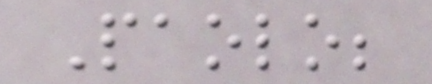Paolo;
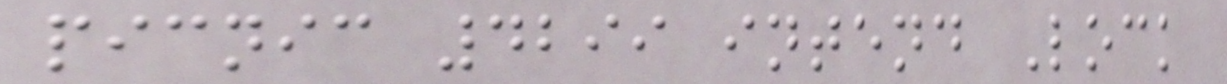picnic 4299 intend Lock
